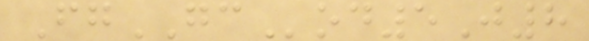FgGCod5J8
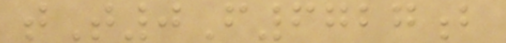tT0F6727b
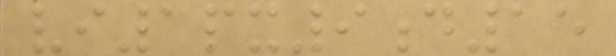vi1px9d15
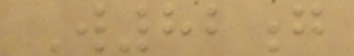W82g
